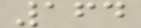164
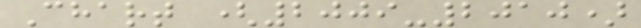Chart (2009-2010)
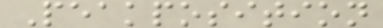Peakposition
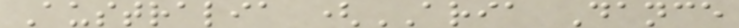Australia (ARIA Dance
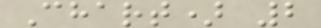Chart) 2
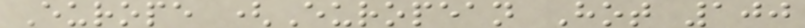Europe (European Hot 100
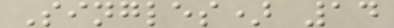Singles) 14
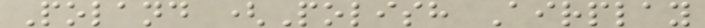Poland (Polish Airplay
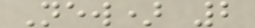New) 2
